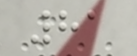81
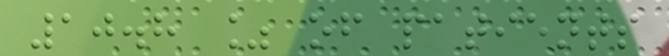10.8 % of patients
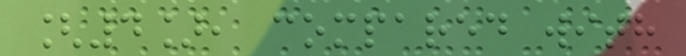[4], compared with
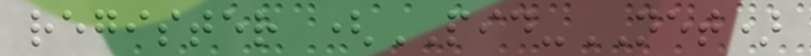register (PID-NET)
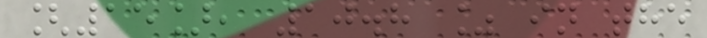[15], 10.8 % in the
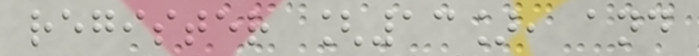register [13], and
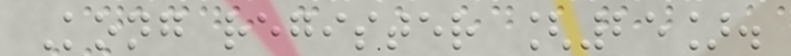Kong register [25].
